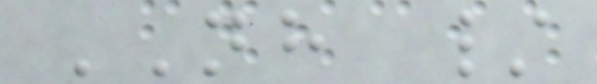NH /
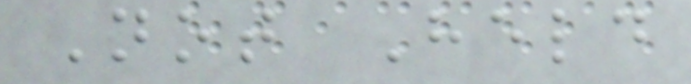Not Held
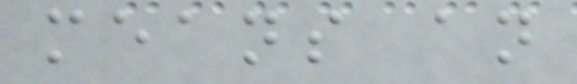means an
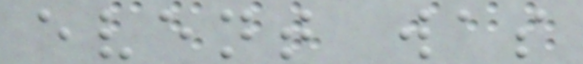event was
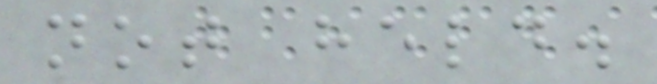not held.
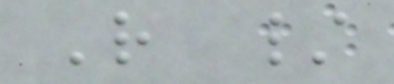R /
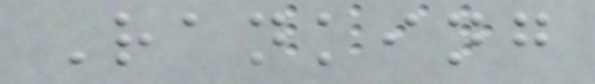Ranking
